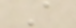A
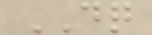DQ
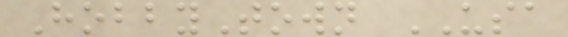HobbyTown USA
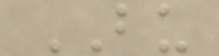BU
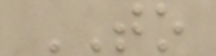TO
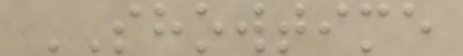SHOWTIME
